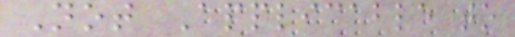Not Applicable to
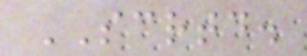SCRTD.
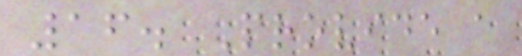16. Provide a
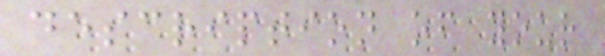description of your
